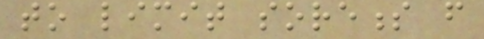to limit soreness from
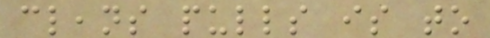cleans pulls is to
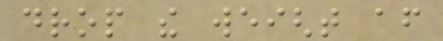drop the weight after
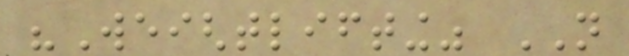"Weightlifting" NOT
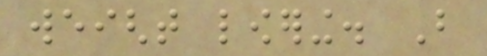weight lowering. But
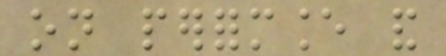on performance and
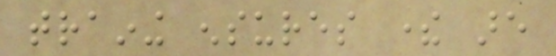training ensures there are
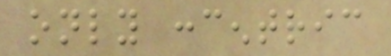only concentric
